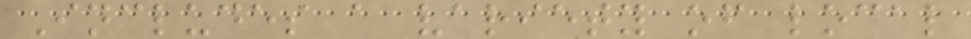Includes a variety of local
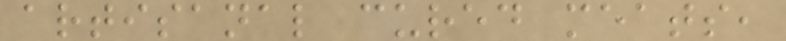artisanal cured meats,
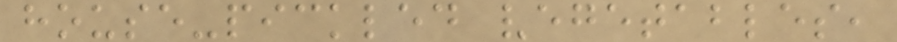house-pickled vegetables,
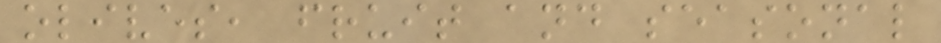olives, fruit and seasonal
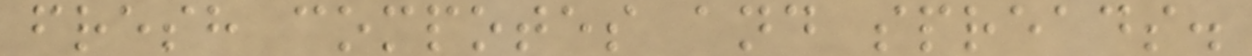fresh compotes and spreads.
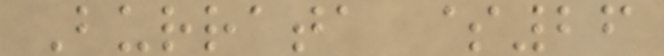Burrata $26
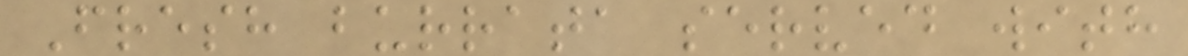Fresh burrata served with
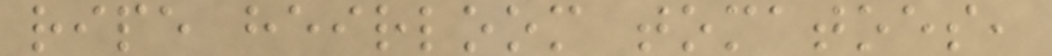ripe heirloom tomatoes,
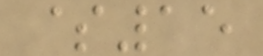$15
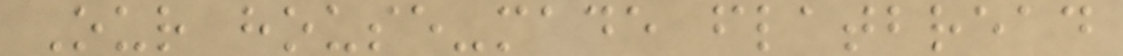Our house-made flatbread
